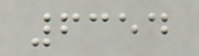6354
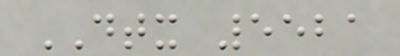DTX 5521
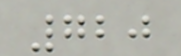720
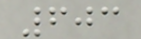603
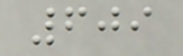609
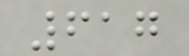617
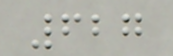627
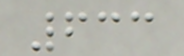633
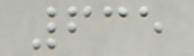635
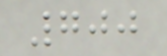700
